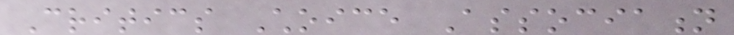Critics Choice Association
